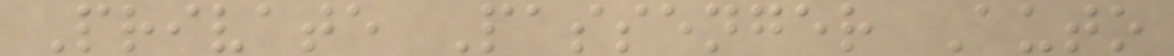Private Passenger Auto
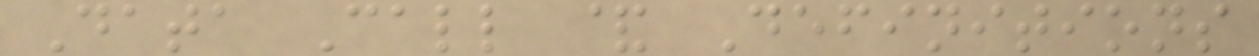Data Call & Definitions
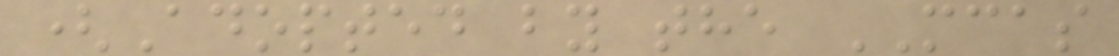(Adopted by the MCAS
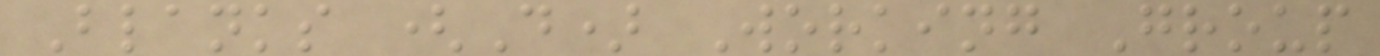Blanks (D) Working Group
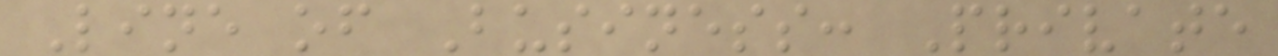Line of Business: Private
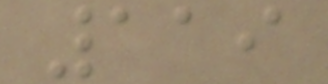119
